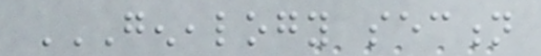GENEALOGY SECTION
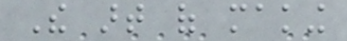The art of making
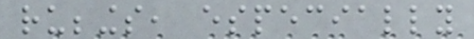rubbings, especially
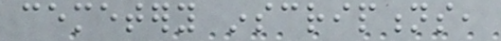cemetery inscriptions,
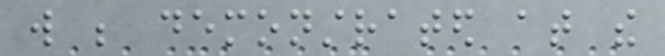will be demonstrated at the
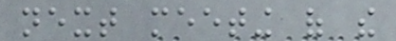next meeting of the
